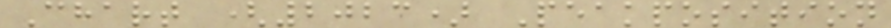Chart (2023) Peakposition
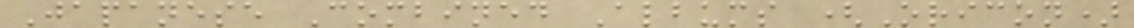Japanese Combined Albums (Oricon)
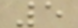5
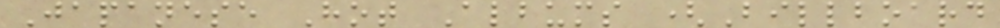Japanese Hot Albums (Billboard
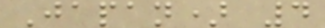Japan) 4
